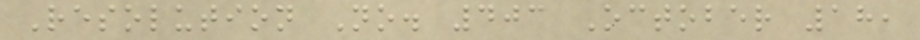Resolution No. 403 October 18,
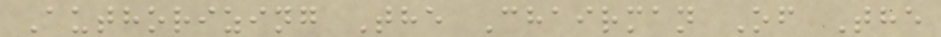Authorizing The Chairman Of The
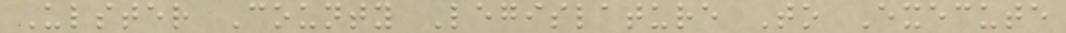Ulster County Legislature To Execute
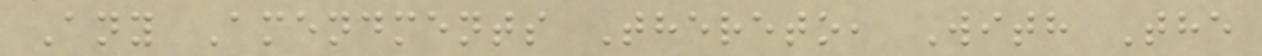Any Amendments Thereto, With The
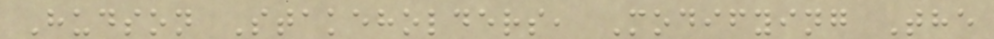Hudson Stakeholders, Modifying The
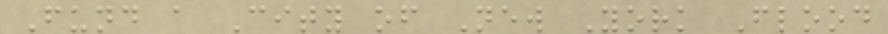Fund a City of New York Flood
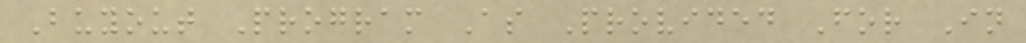Buyout Program As Provided For In
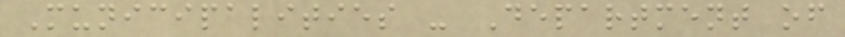Municipalities - Department of
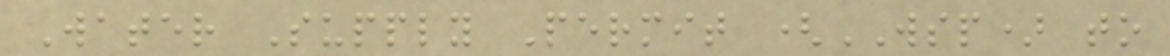Water Supply Permit (WSP) to
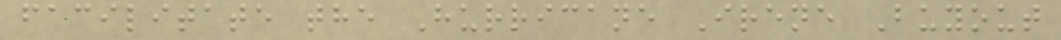facilitate the Hurricane Irene Buyout
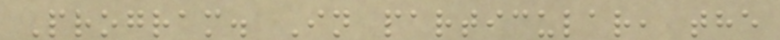Program. In particular, the
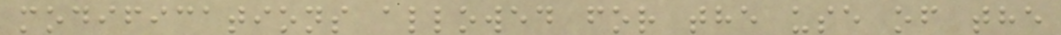modifications allowed for the use of the
